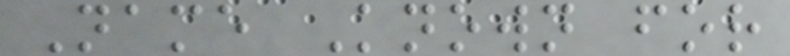Name Known for
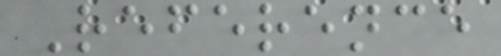Reference
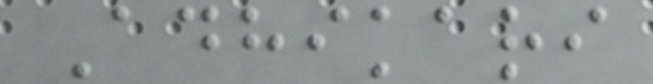Adhikari
